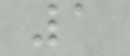1
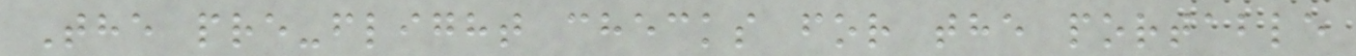The pre-flight checks for the portable
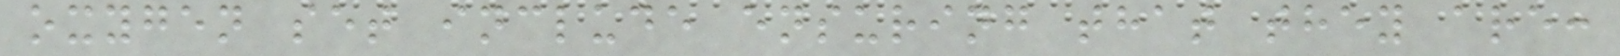oxygen set include ensuring that they are:
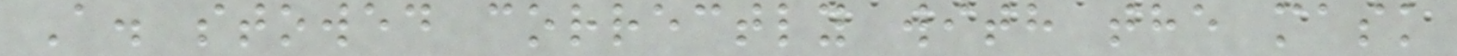A. stowed correctly with the mask
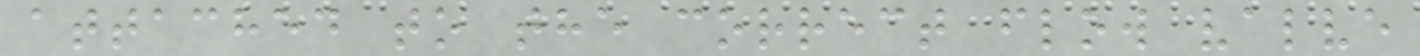attached to the correct flow valve
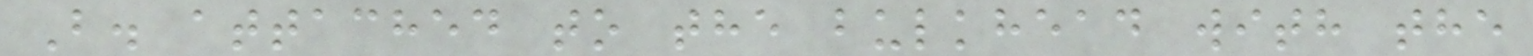B. attached to the bulkhead with the
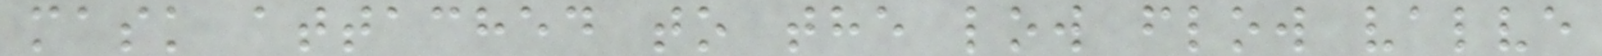mask attached to the low flow valve
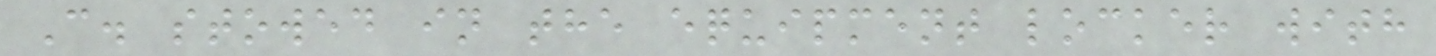C. stowed in the equipment locker with
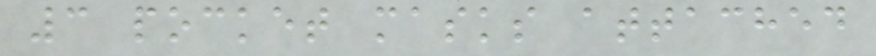3 pocket masks attached
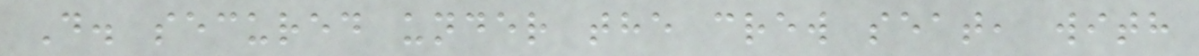D. secured under the crew seat, with
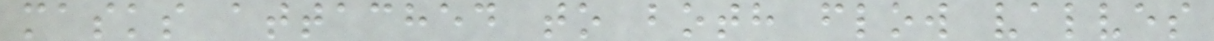masks attached to both flow valves
